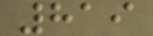819
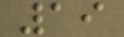19
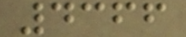4366
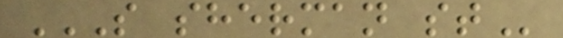S SHERMAN ST
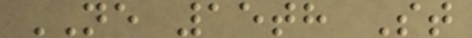NE 15th St
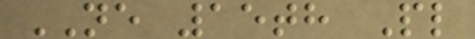NE 15th Pl
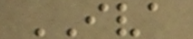IVA
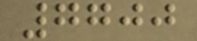7700
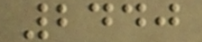2440
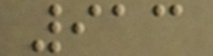913
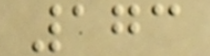173
